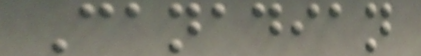Canadian
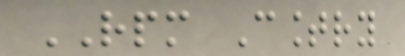RPM Country
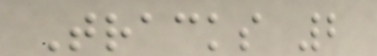Tracks 2
